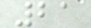21
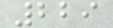229
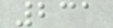231
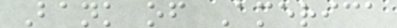Bank of America
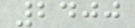2400
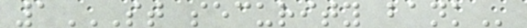1ST SECURITY BANK
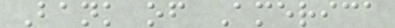Bank of America
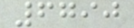6790
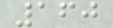160
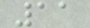11
